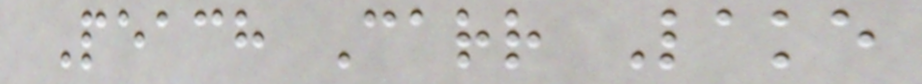Peach Carr Lake
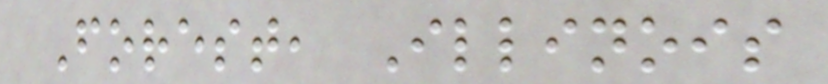Forest, Illinois
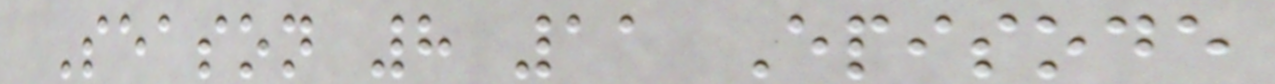Season 8 11 Episode
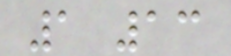1 13
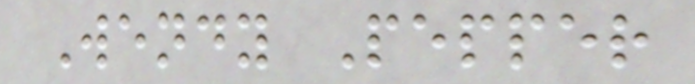Wendy Pepper
